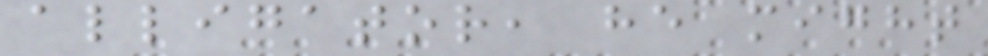alligator, he might
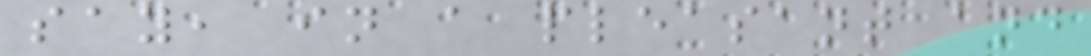say, in a pleasant and
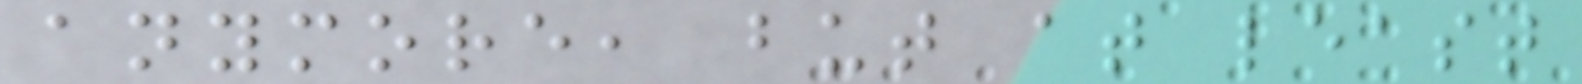anymore, but at least
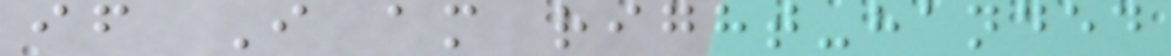if I am right-handed
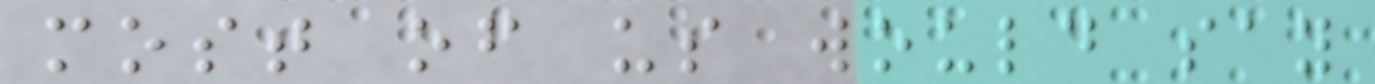most of us would say
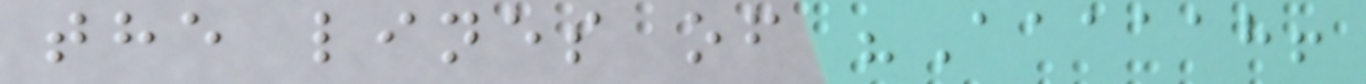the lines of "Aaaaah!
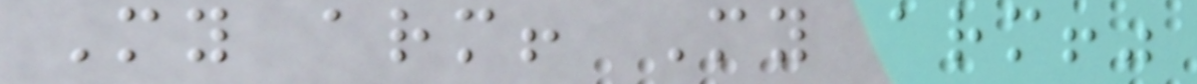My arm! My arm!"
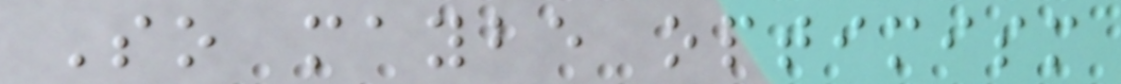So maybe optimism
